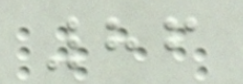86
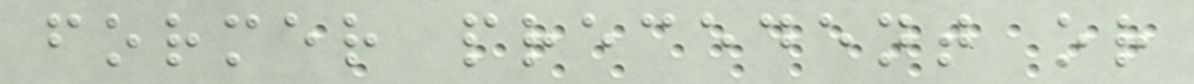former precedent or
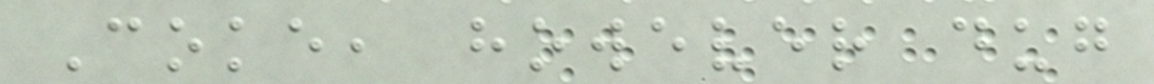Coke, however dug
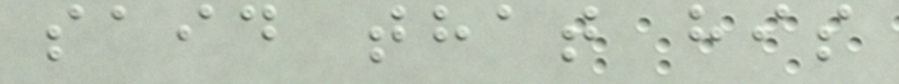said that his
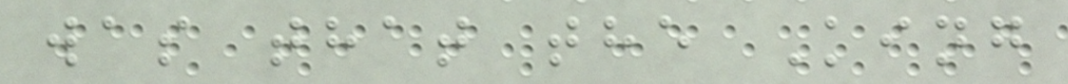was that the King
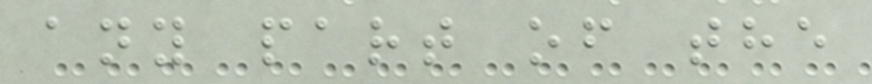any part of the
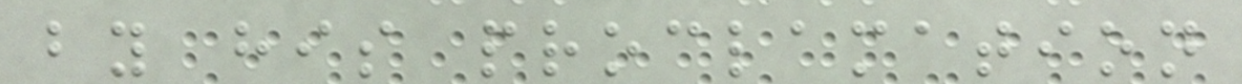by his proclamation
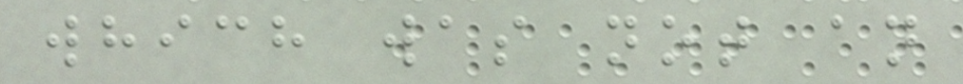which was not an
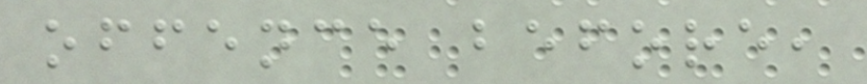offence before,
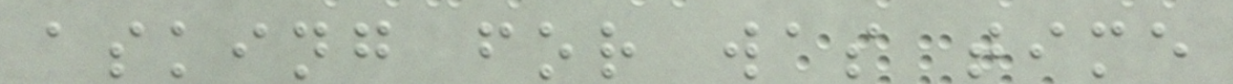asking for was time
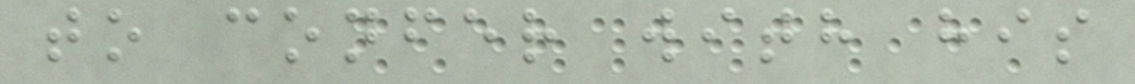to confer with his
